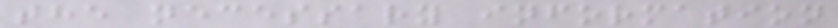the necessary information
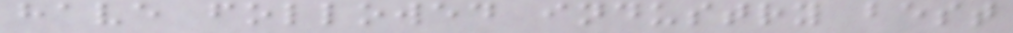have followed industry best
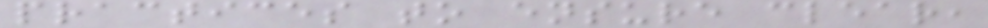practices to ensure clear,
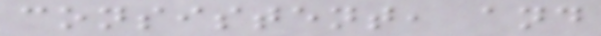consistent, and
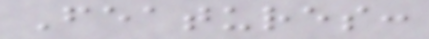Features:
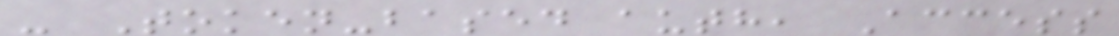- Token-based auth, Access
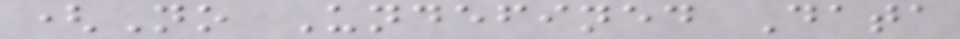(No Undefined Data
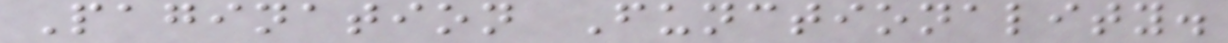Pagination Functionality.
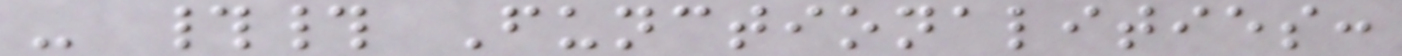- ## Functionalities:
